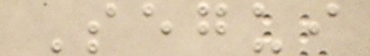Segui
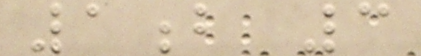1b 3
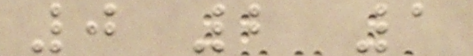0 2 1
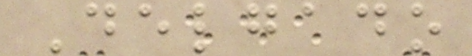Delgado
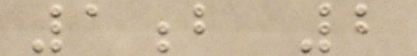1b 2
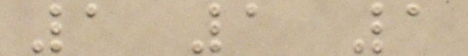1 1 1
